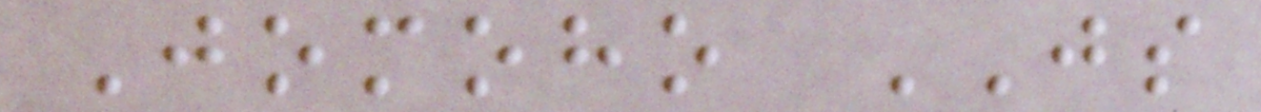Jomoho JS
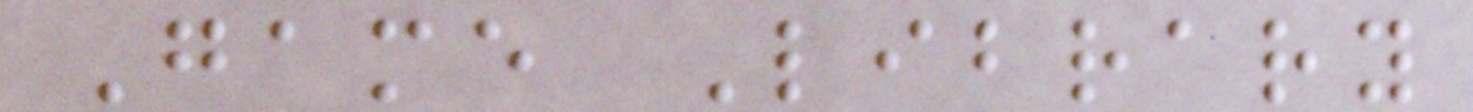Game Library
